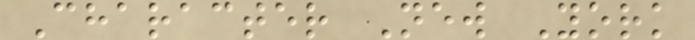Character New York
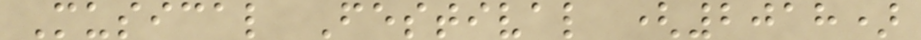Musical Festival (2018)
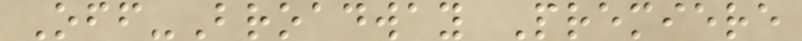Off-Broadway Premiere
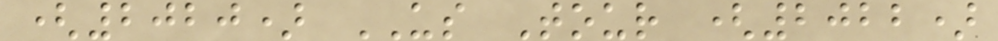(2020) US Tour (2022)
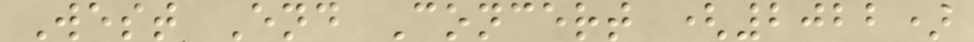West End Concert (2022)
